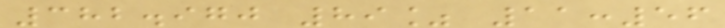382.970 89% 11:56
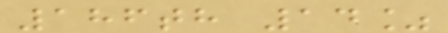186th 14%
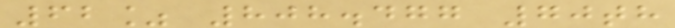62% 808.477 70th
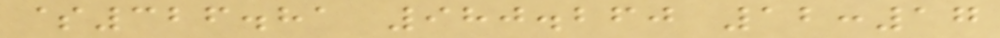$326.81 980.260 12:17
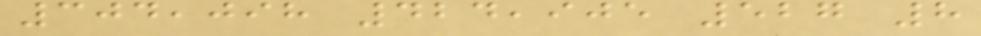304,098 424,905 527 8
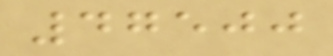47500
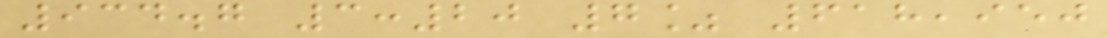934.7 3:20 7% 618,950
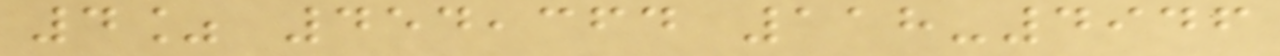4% 454,364 118-4946
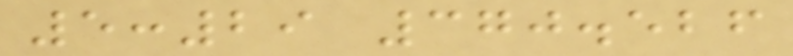5:29 370.526
